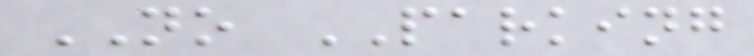NO PARKING
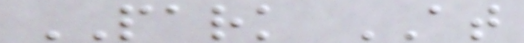PARK AT
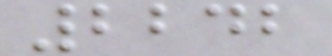2242
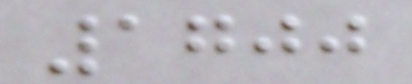1700
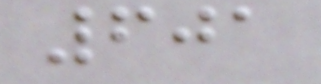601
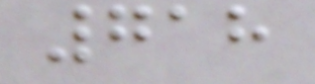718
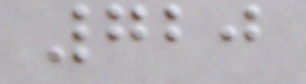720
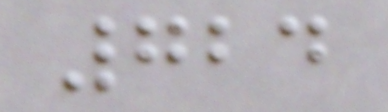724
